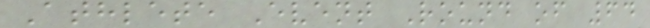Athlete Event Round of 64
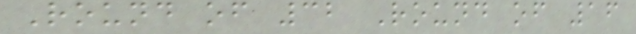Round of 32 Round of 16
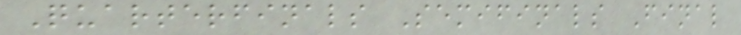Quarterfinals Semifinals Final
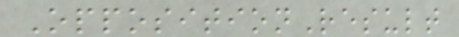OppositionResult
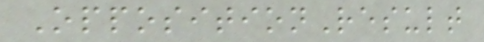OppositionResult
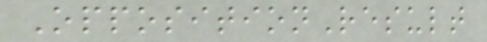OppositionResult
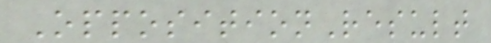OppositionResult
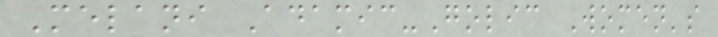Melani Adamic-Golic Women's
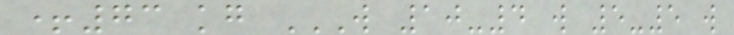+73 kg W 10-4 W 5-5 W
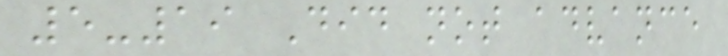5-19 Did not advance
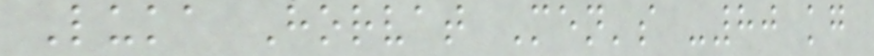Luka Horvat Men's -80 kg
